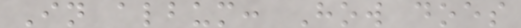In album: How does
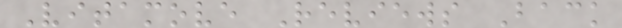Vitamove Reviews Back
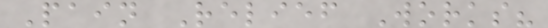Pain Relief Works?
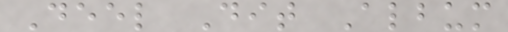Deel Dit Album
